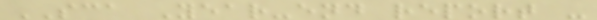SCA Year-end report -
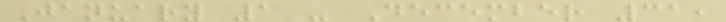January 1 - December 31,
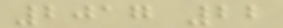2017 22
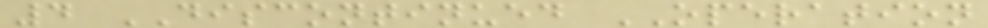4 DISCONTINUED OPERATION
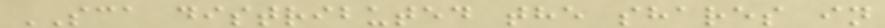SCA distributed the shares in
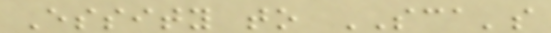Essity to SCA's
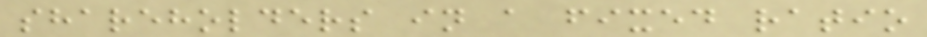shareholders in a fixed ratio
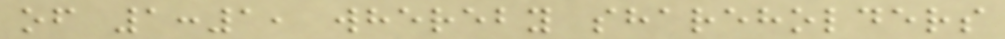of 1:1, whereby shareholders
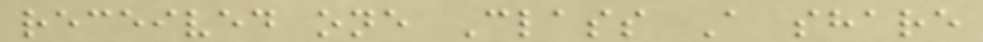received one Class A share
